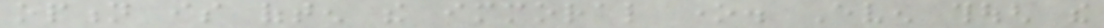option is often the immoral one. Even though the
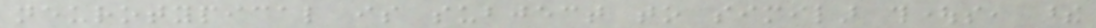neurotypical is subject to similar thoughts, these
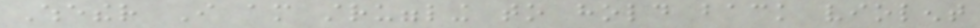Whether I am struggling to hold back violent
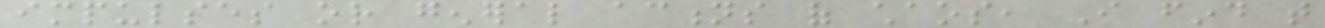impulses or general actions of chaos, I find that
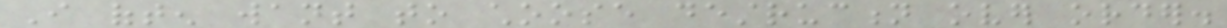I often want to choose destruction over order.
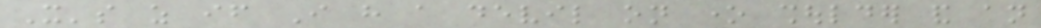It's as if I have a devil on one shoulder and an
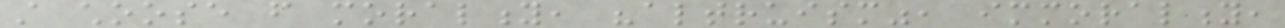still choose from morality, "altruism", immorality,
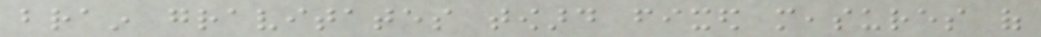brain gravitates toward fixed measures of
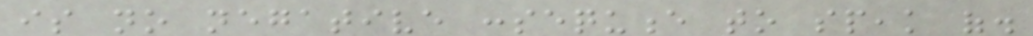is no negative consequence to speak of.
